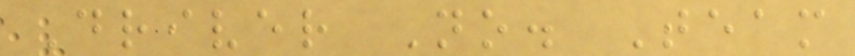Driver No. Team
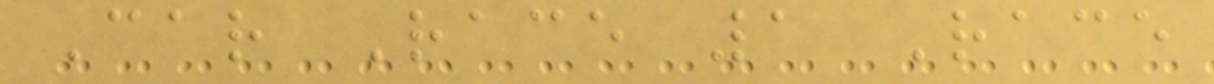Car Race 1 Race
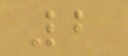2
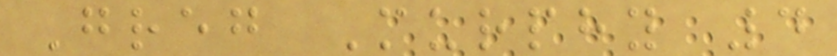Greg Murphy 4
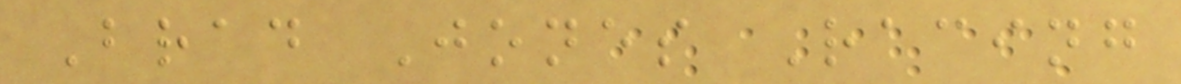Brad Jones Racing
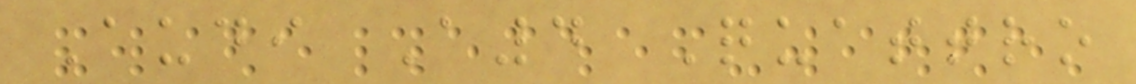Audi A4 Quattro
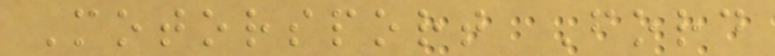Motorsport Ford
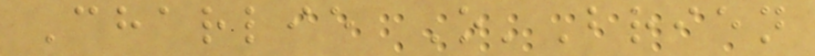Charlie O'Brien
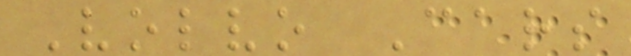Volvo Cars
